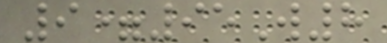9=95W8
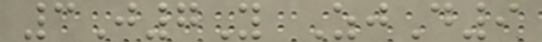3J7Y ZjD9
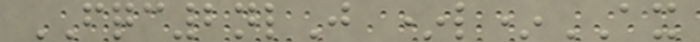FQC2nlJ *l*AX
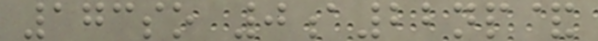173so 0a22np&
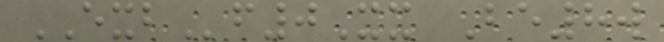EXBf0Xx Be8w
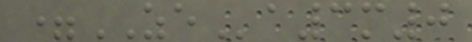=ZEa3m0
